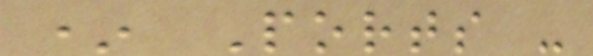* Ports -
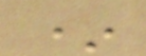*
